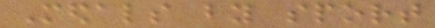Medals by sport
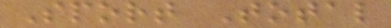Sport Total
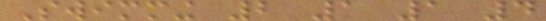Swimming 2 1 1 4
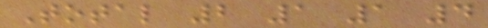Total 2 1 1 4
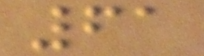61
